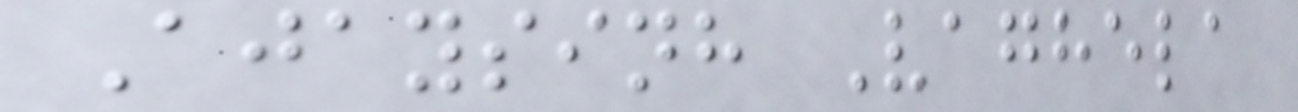Ajaysinh Vaghela
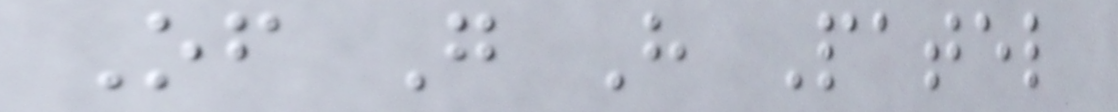Of G H Patel
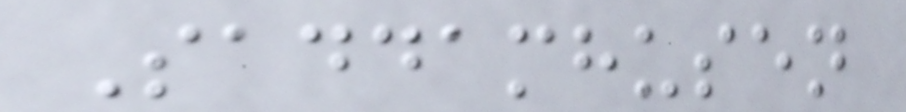Saddamhusen
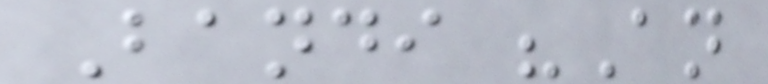Bandi "An
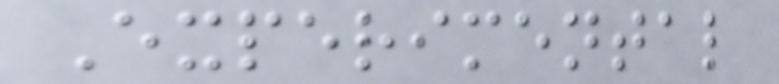Experimental
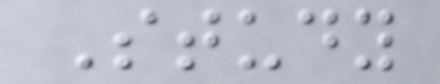Study
